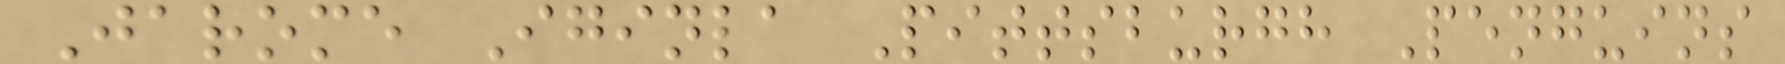Jarome Iginla Pittsburgh Penguins
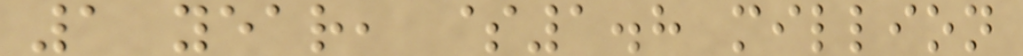1 year, $1.8 million
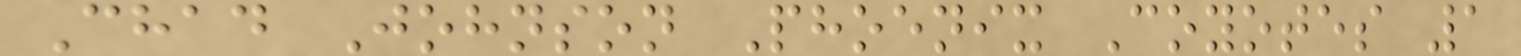Chad Johnson Phoenix Coyotes 1
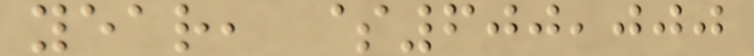year, $600,000
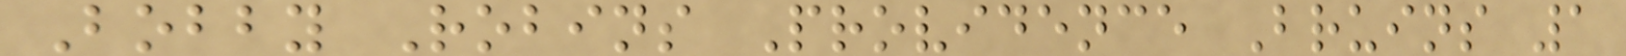Bobby Robins Providence Bruins 1
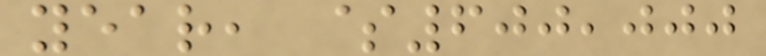year, $600,000
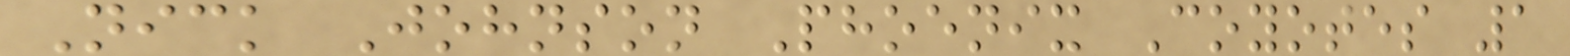Nick Johnson Phoenix Coyotes 1
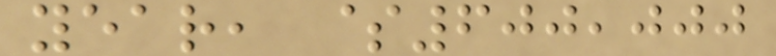year, $600,000
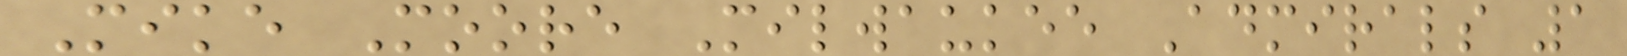Mike Moore Milwaukee Admirals 1
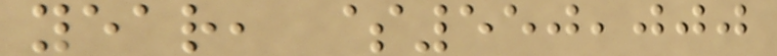year, $550,000
